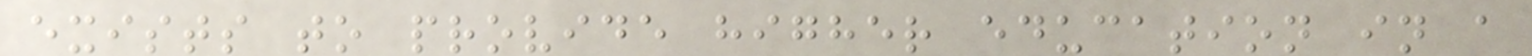exists to provide higher education in a
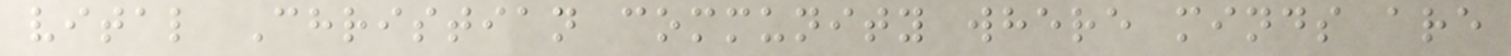vital Christian community where minds are
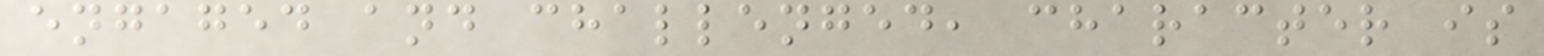engaged and challenged, character is
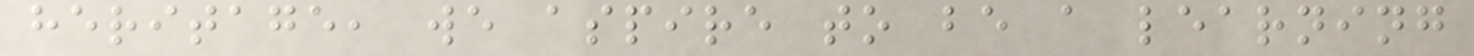heritage, we aspire to be a learning
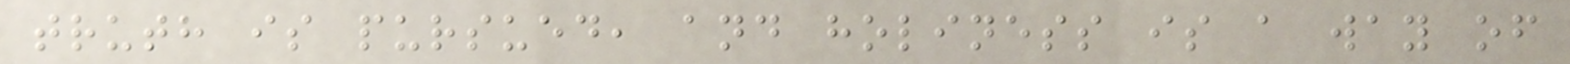truth is pursued, and holiness is a way of
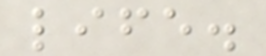life.
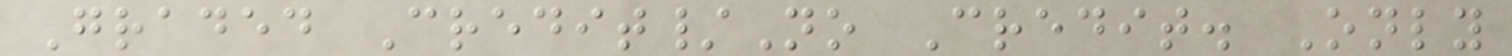Graded Credit/No Credit. Only
